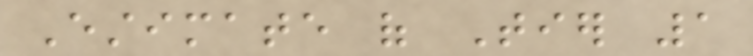Estimate of Tier 1
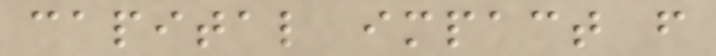capital impact from
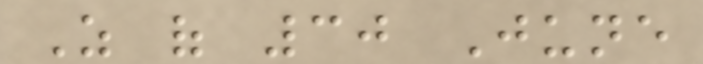As of 30 June
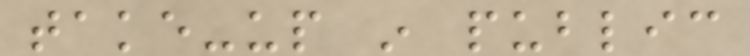take-up in public
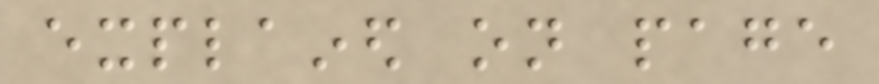explained on page
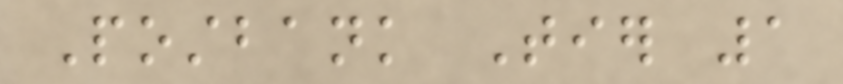Postbank Tier 1
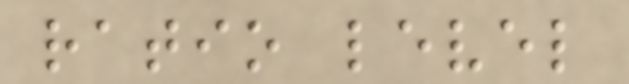ratio level
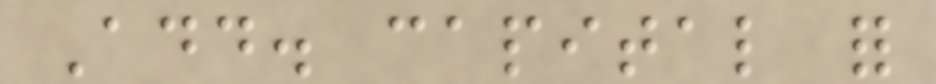Add. capital for
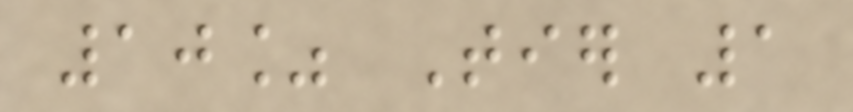10% Tier 1
